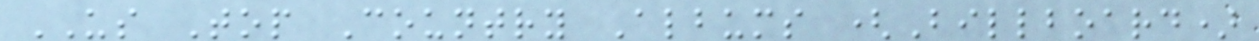US Top Country Albums (Billboard)
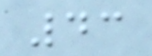43
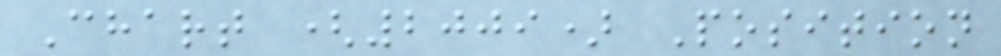Chart (2009) Position
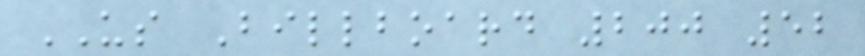US Billboard 200 52
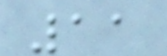11
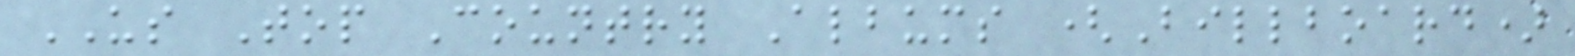US Top Country Albums (Billboard)
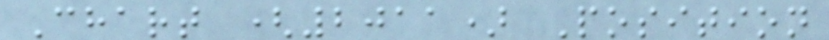Chart (2011) Position
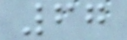67
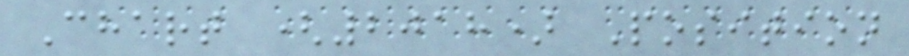Chart (2018) Position
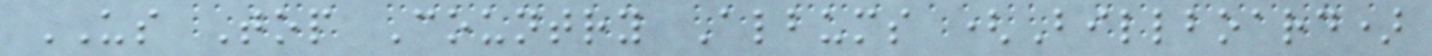US Top Country Albums (Billboard)
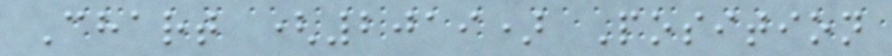Chart (2019) Position
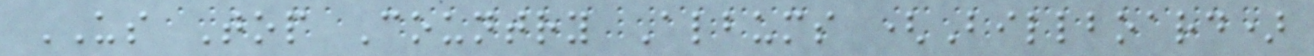US Top Country Albums (Billboard)
